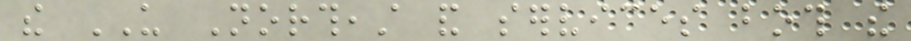the US Northeast and services both the
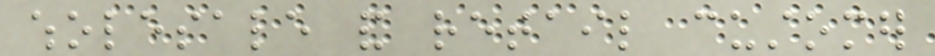wholesale and retail customer
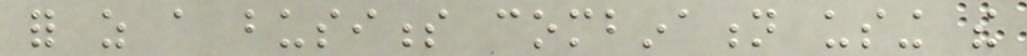for as a business combination using the
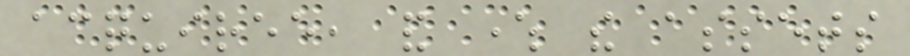acquiree, and where the assets
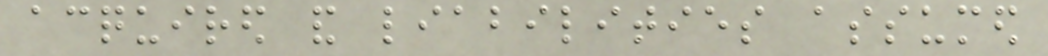acquired and liabilities assumed
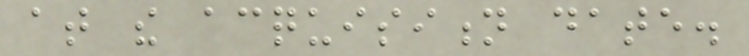at the acquisition date.
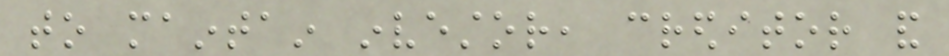to maintain investor, creditor and
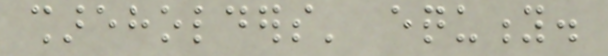shareholders' equity.
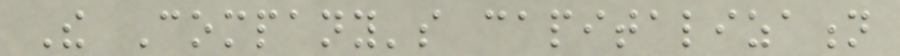The Company's capitalization
